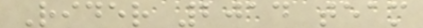Rider 2014 team
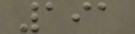191
